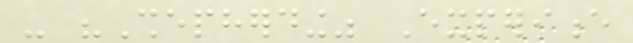- "Shepherding" Experience
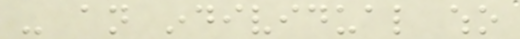- an individual who
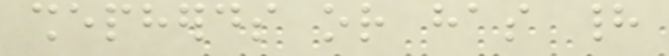shepherds or has had
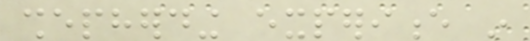shepherding experience in
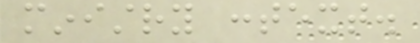ministry context.
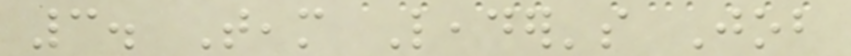3. Team Leader's Job
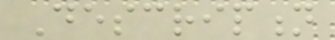Description
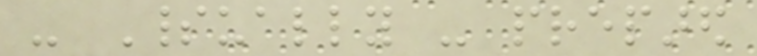- Spiritually - prepared
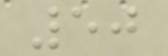50
